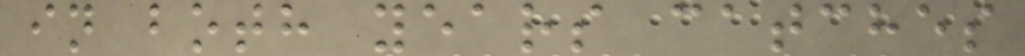in both years catches
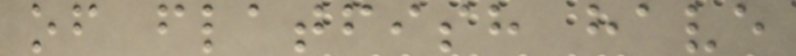of flatfish have
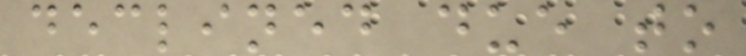declined due to
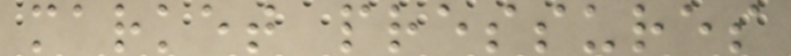market pressures
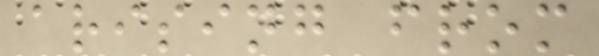arising from
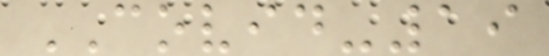COVID-19
